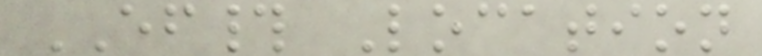EF# Location
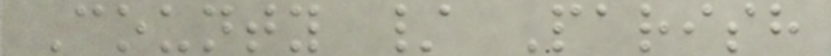County / Parish
